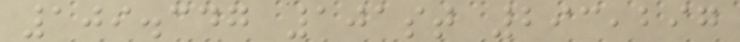109.347 101st 293,297
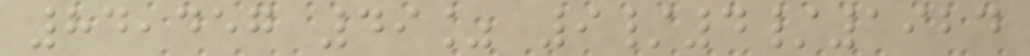84,457 49% 9/4/1924
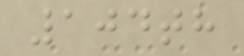104th
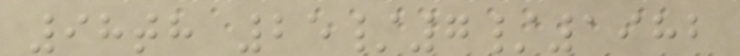98th 25/7/1982
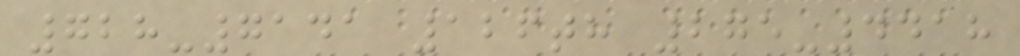728-7141 126th 275-4418
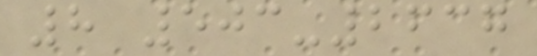8 503-2637
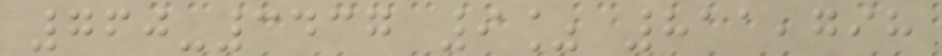760-3437 9% 811,798
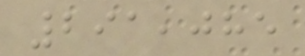291,085
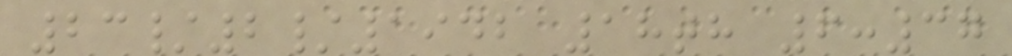23/2/1942 18th 6:37
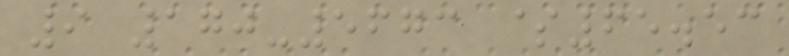9 170-5673 $65.53
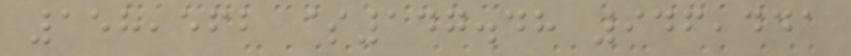158,562 $147.48 946,441
